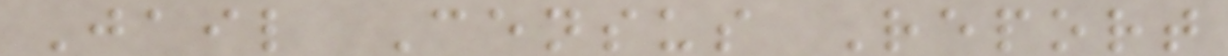Jail Census Report
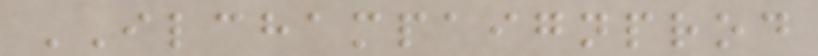ILCHAMPAIGNPROD
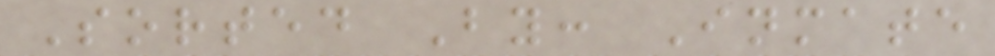Sorted By: Inmate
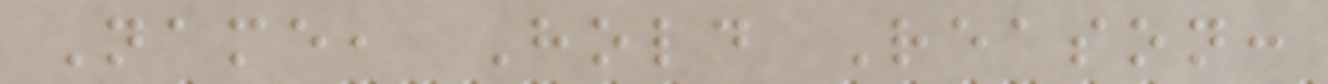Name, Hold Reason:
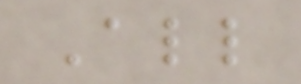All
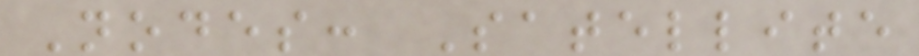Nodes: Satellite
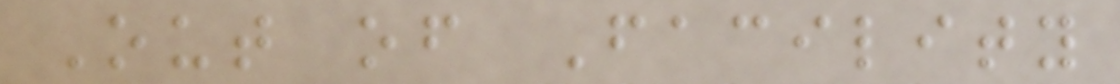Out of Facility
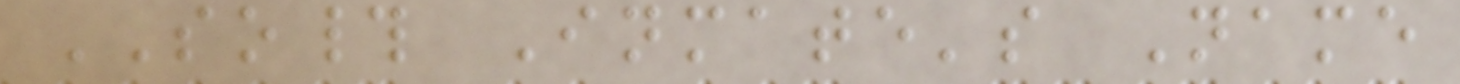SO# Inmate's Name
